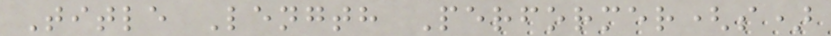Title Length Performer(s)
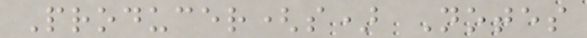Producer(s) Notes
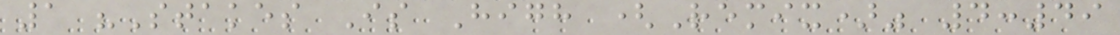1 "Stakes Is High (Remix)" 4:49
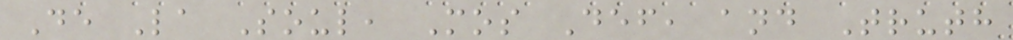De La Soul, Mos Def, and Truth
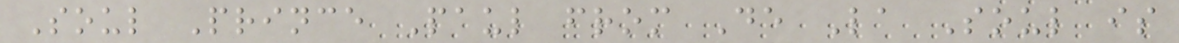Soul Prince Paul from De La Soul is
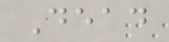Dead
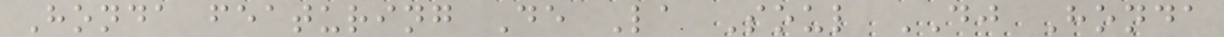Honda featuring De La Soul DJ Honda
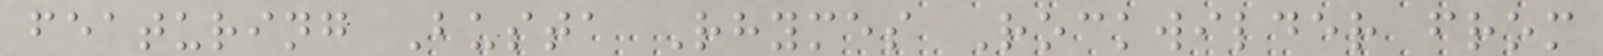featuring Busta Rhymes Rockwilder from
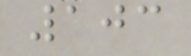103
